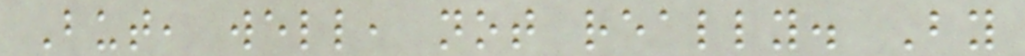But, well, not really. By
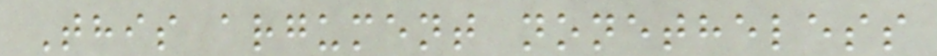This argument nonetheless
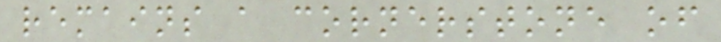remains a cornerstone of
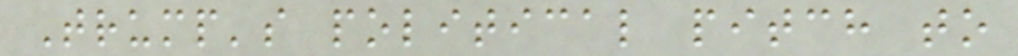Trump's political pitch to
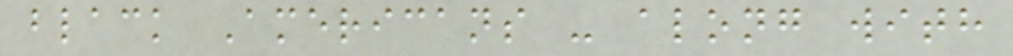black Americans - along with
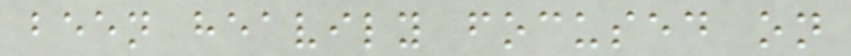been heavily focused on
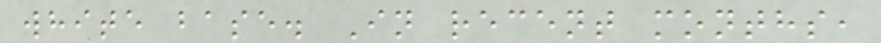white base. In recent months,
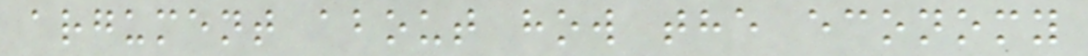argument about how the economy
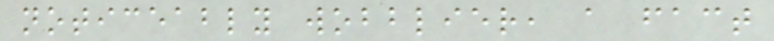noticeably wobblier, a fact
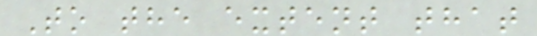To the extent that
